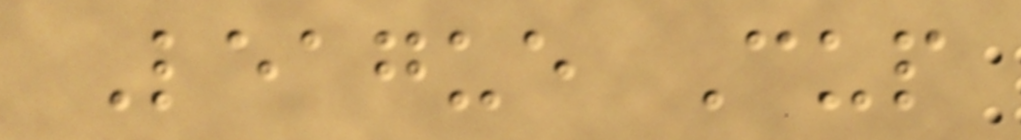League Cup
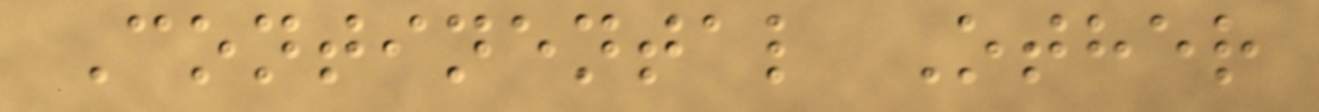Continental Other
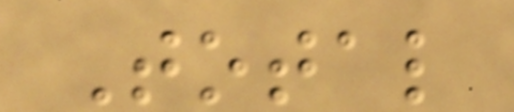Total
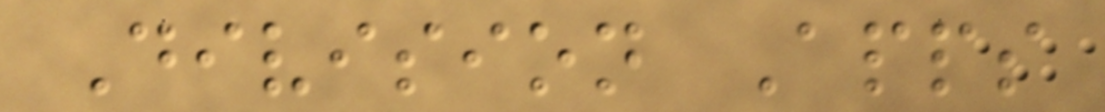Division Apps
